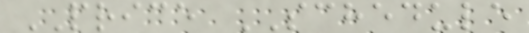PRICE SCHEDULE
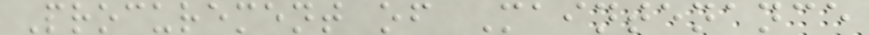Procurement of Maintenance
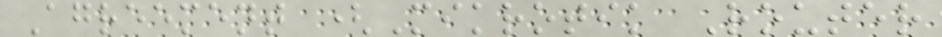Agreement (Mikrotik Router
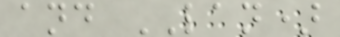and LAN)
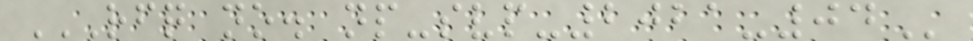RFQ NO. NP-SVP-2021-04
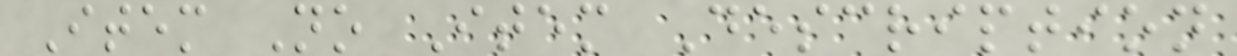Item No Item Description
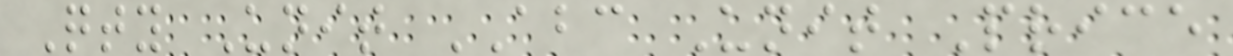Qty Unit ABC Unit Price
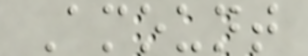Amount
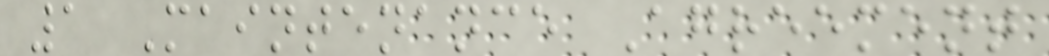1 Maintenance Agreement
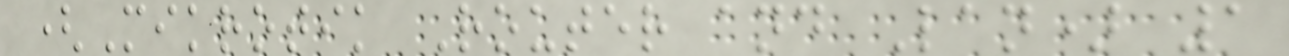(Mikrotik Router and Lan) 1
